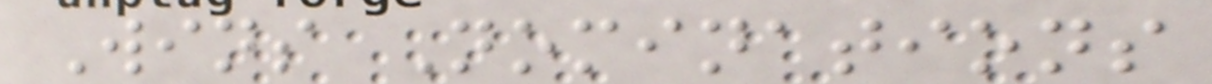Wins Nominations
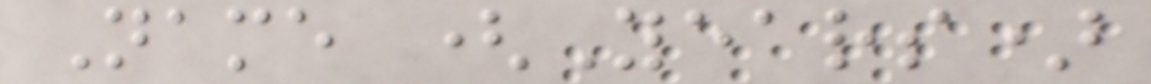Name (Years)
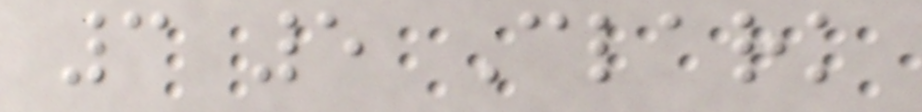3 5 Clark
